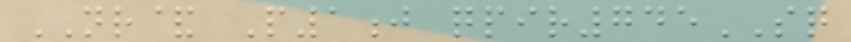NR& P1j qpir745SQ
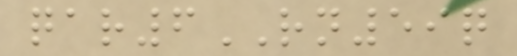qar6RN59q
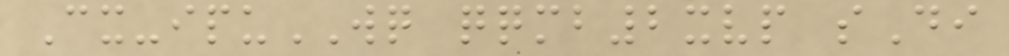Cx-ipuWQ qqmb2xvp sDi
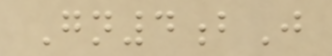Gn4bJ
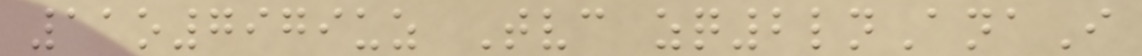11o7979uz Tvc zq2lnAnaI
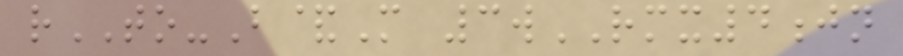rTO-B&M 3wRMX4jn
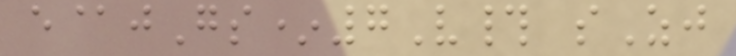e@jGs*7V# sZj
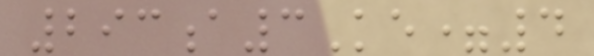293a3Ke=4
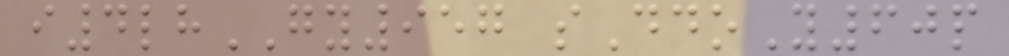i4lhGY957 sDdoY60p
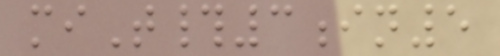miT#3in5
